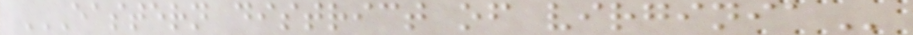EASTERN DISTRICT OF VIRGINIA
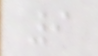9
